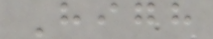High
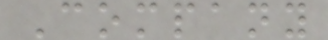Company
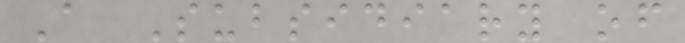A Subsidiary of
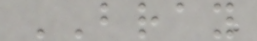BRAY
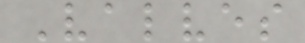Valves
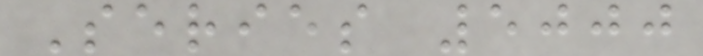Series 5000
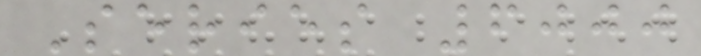Series 6000
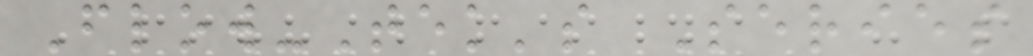Flow-Tek's Series
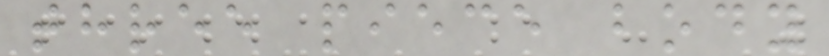three piece body
